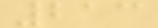213
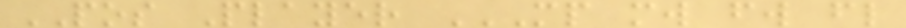POS Player MP MW FW FL
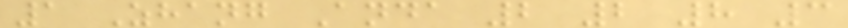1 Zhang Anda 2 2 8 3
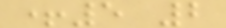+5 2
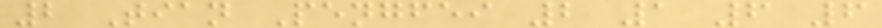2 Tian Pengfei 2 1 6 6
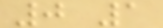0 1
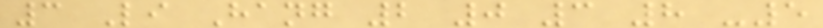3 Li Hang 2 0 3 8 -5
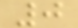0
